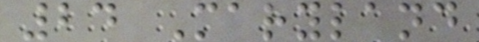24 Maryland
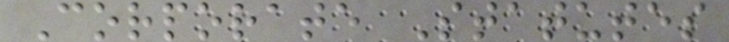Corporate Statutes
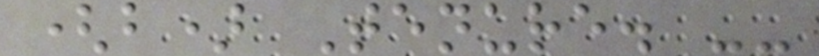(b) Tenure. --
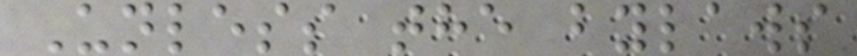Unless the bylaws
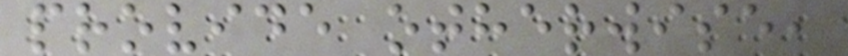provide otherwise,
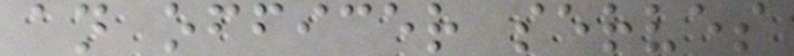an officer serves
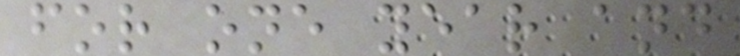for one year and
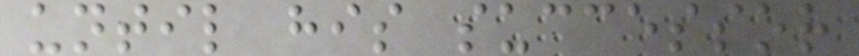until his successor
